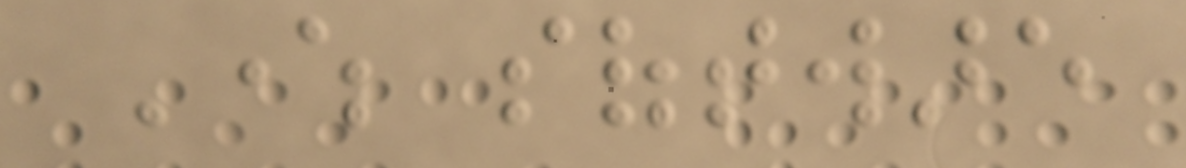Where software
